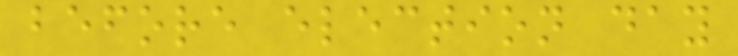before election day
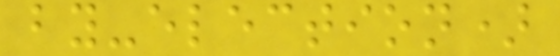by-election)
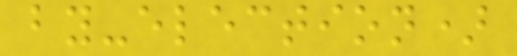by-election)
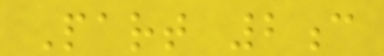Part 2c
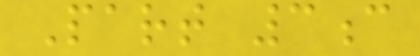Part 3c
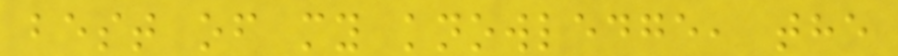best of my knowledge, the
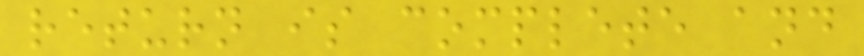return is complete and
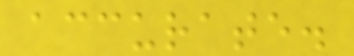accurate.
